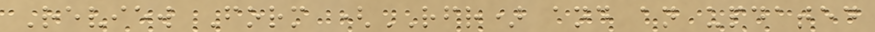Review Form (RFR) and an updated
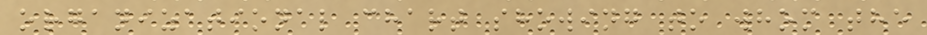organizational chart showing to whom the
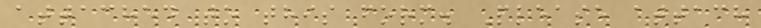attached to this form. Please attach
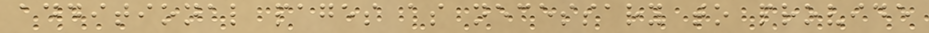additional pages as necessary to provide
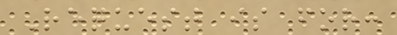Request is for:
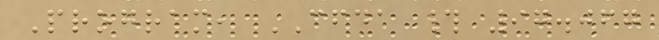Program, CFDA # 97.067
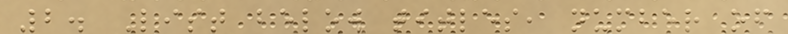2. List below titles, number of
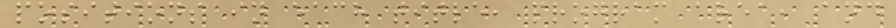positions in each title, program area, and
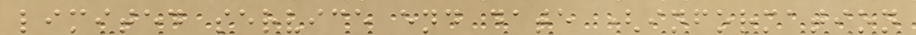limited service end date (information
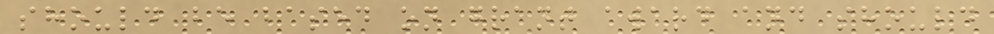should be based on grant award and should
